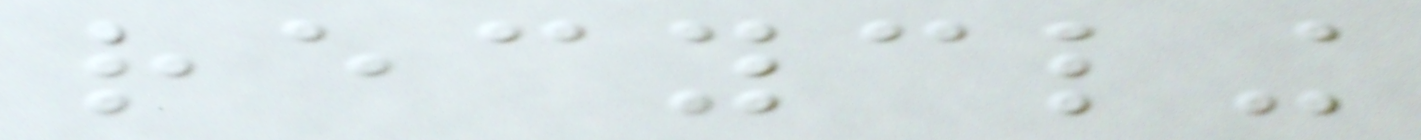recycling
